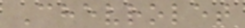Chevrolet
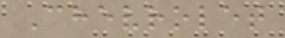Chevrolet
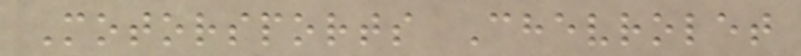Motorsports Chevrolet
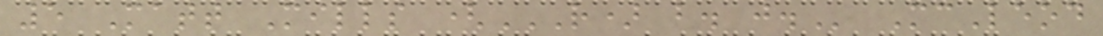5 Matt Mills (R) B. J. McLeod
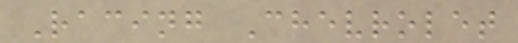Racing Chevrolet
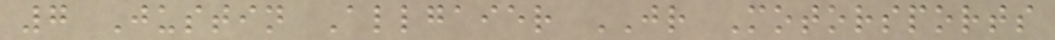7 Justin Allgaier JR Motorsports
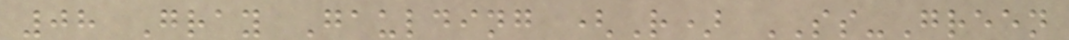08 Gray Gaulding (R) SS-Green
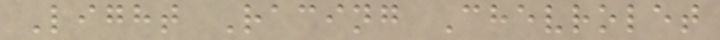Light Racing Chevrolet
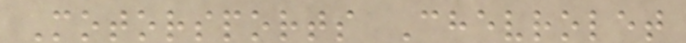Motorsports Chevrolet
